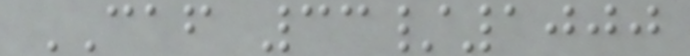CAF 33/1000
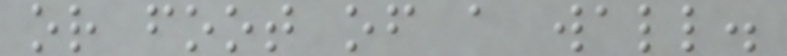or foot of a wall.
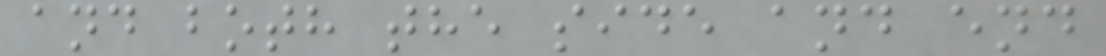and both the side and end
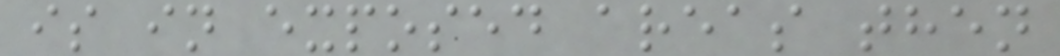is in exposed areas then
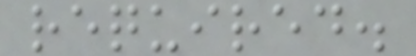required.
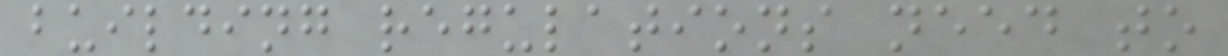building regulations need to
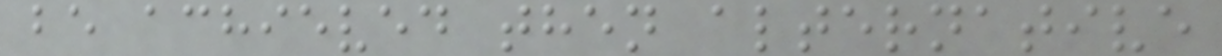be achieved then alternative
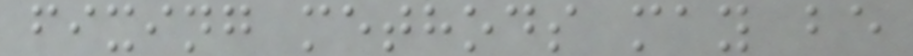fixing methods may be
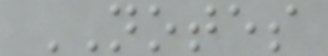NOTES
